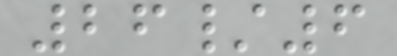26/6
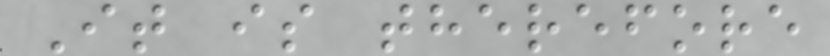It is therefore
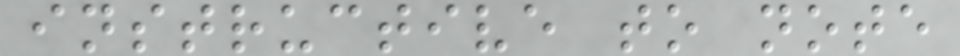instructive to note
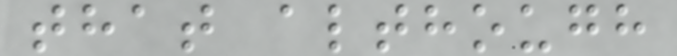that although
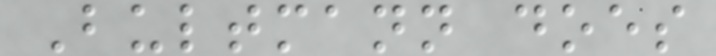Bultmann does
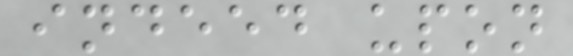indeed upon
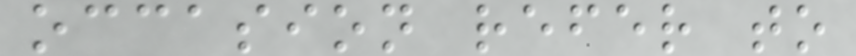occasion refer to
